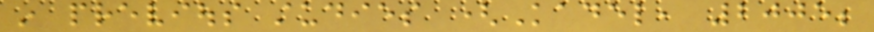in previous studies (Kadel, 2005;
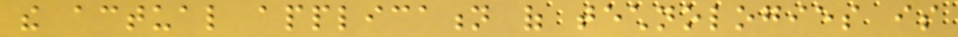the actual application of technologies is
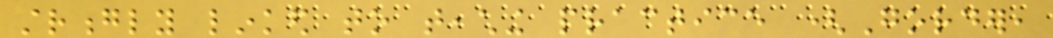strongly linked to teaching practice (Gorder,
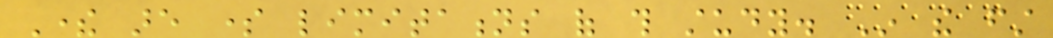There are some limitations of this study. In the first
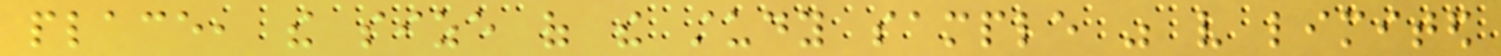place, the size of the study sample was very limited
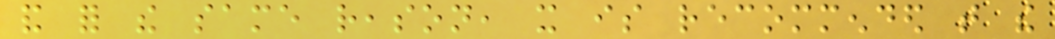and for the same reason, it is recommended that the
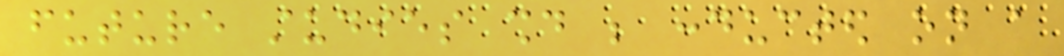future studies should be conducted on a
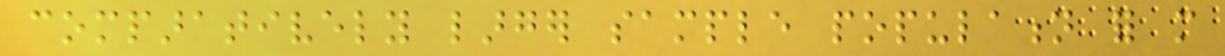comparatively larger sample population for more
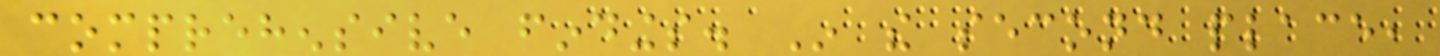comprehensive findings. In the second place,
